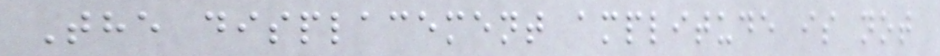The displacement amplitude is not
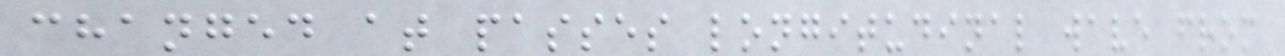changed at passes longitudinal wave from
